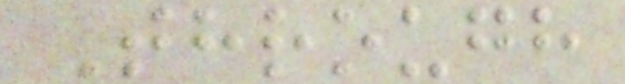Through
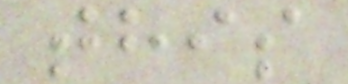this
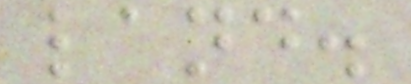land.
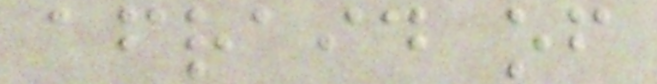afraid of
